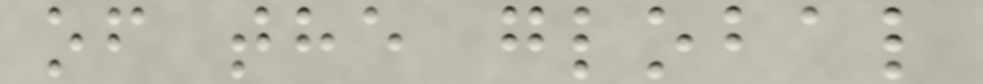of the global
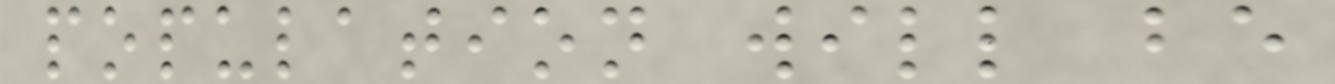population will be
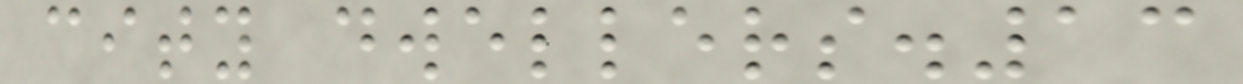city dwellers.13
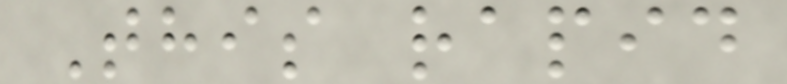This rapid
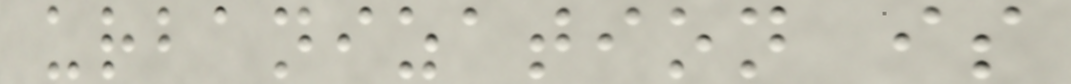urbanization is
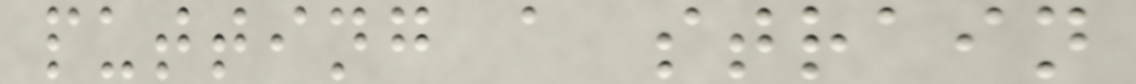putting a strain
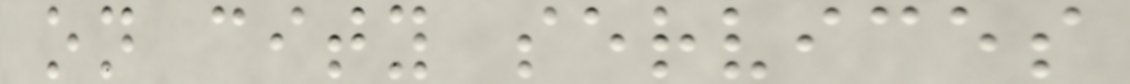on city services
